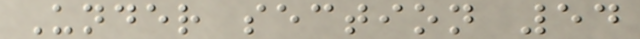Under section 54
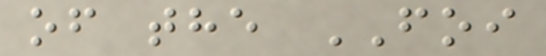of the FOI
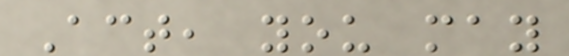Act, you may
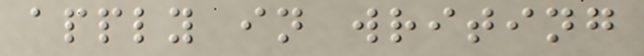apply in writing
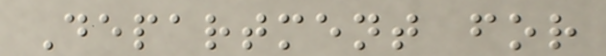Department for
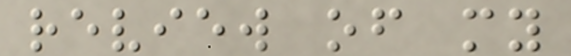review of my
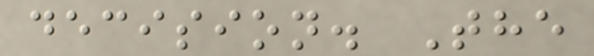decision. The
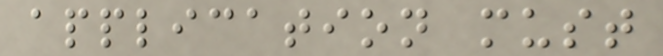application must
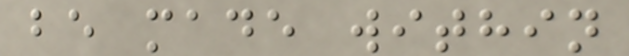be made within
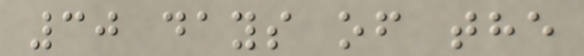30 days of the
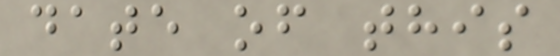date of this
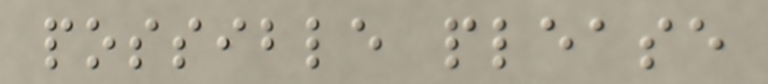possible please
